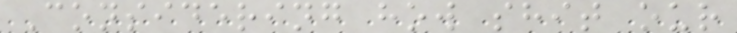Considering how shit our
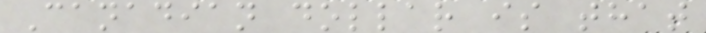Canadian dollar is that
